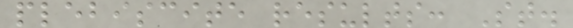plebiscite results: St.
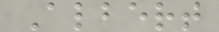Albert
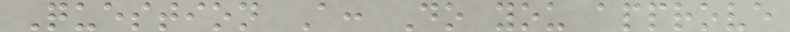Question A: Do you approve
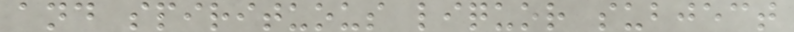and spirituous liquor subject
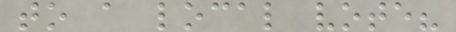to a local vote?
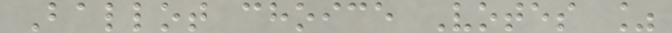Ballot choice Votes %
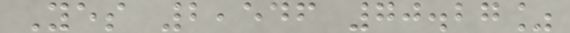Yes 2,546 70.27%
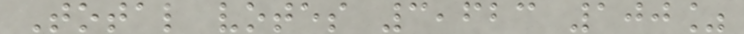Total votes 3,623 100%
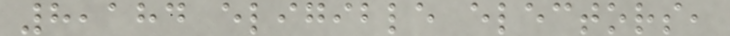8,184 eligible electors,
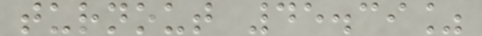turnout 45.39%
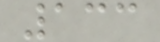133
